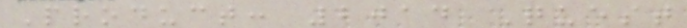Product: 2014 Quest
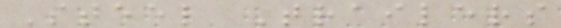Steel Trailers
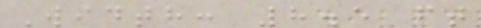Width: 8.5 ft
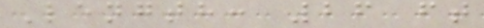Length: 26 ft
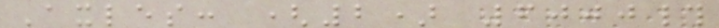Axles: (2) 6000#
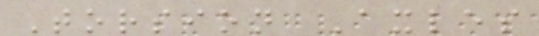Torsion Axles
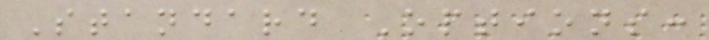Standard Options:
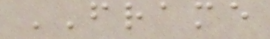FRAME
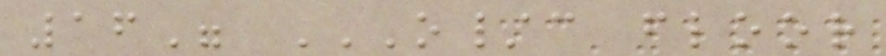16" O/C FLOOR
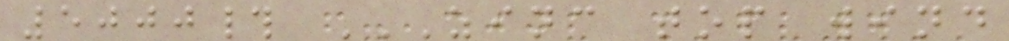5000# ZINC TOP WIND
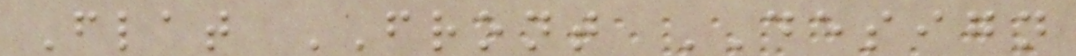Flat FRONT DESIGN
